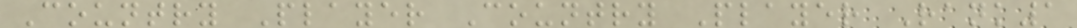Country Player Country Player Rank1
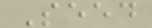Seed
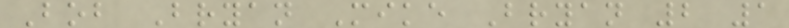Bob Bryan Mike Bryan 2 1
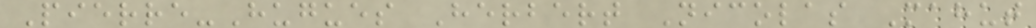Pierre-Hugues Herbert Nicolas Mahut
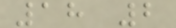18 2
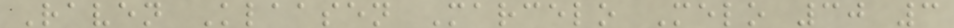Raven Klaasen Marcelo Melo 30 3
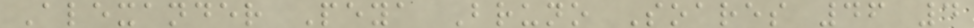Alexander Peya Bruno Soares 46 4
